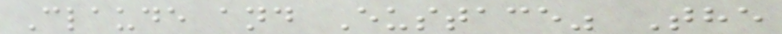Claude and Eustace" The
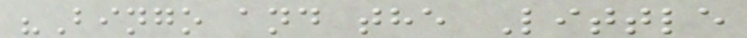"Bingo and the Little
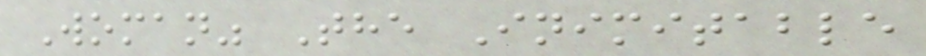Woman" The Inimitable
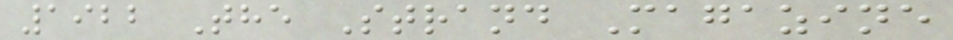1922 The Strand Magazine
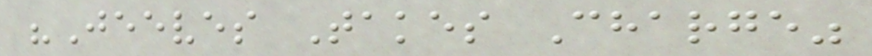"Jeeves Takes Charge"
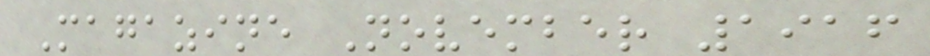Magazine November 1916
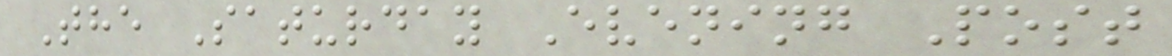The Saturday Evening Post
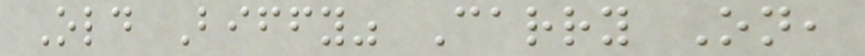Old Biffy" Carry On,
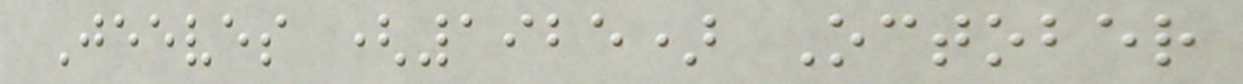Jeeves (1925) October
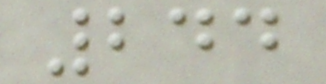244
